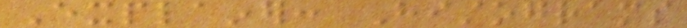Explainer: Histograms
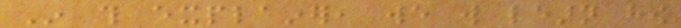In this explainer, we will learn how
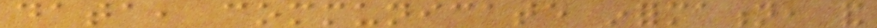data, communicate information, and
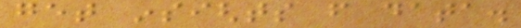get insights from data.
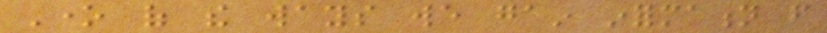One of the ways we gain information from
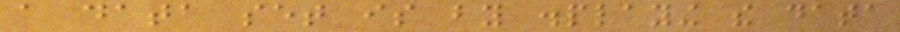a data set is by displaying the data
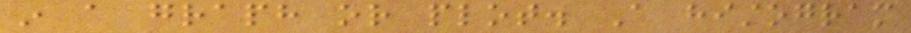in a graph or plot. A histogram
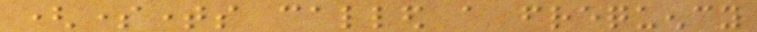(sometimes called a frequency
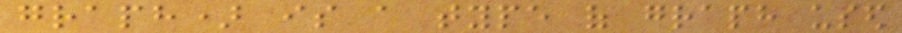graph) is a type of graph used
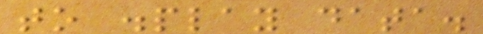to display data.
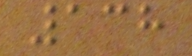138
